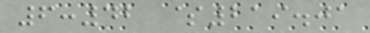6:42 $219.01
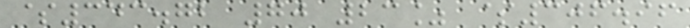$343.72 70 23% $306.96
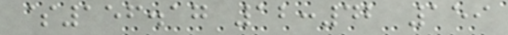$156.17 12:42 159
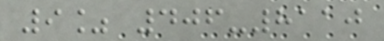9% 406-8110
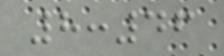8:46
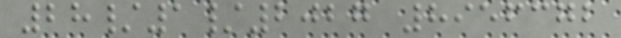28/1/2027 8956372
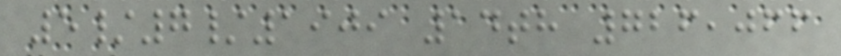5/7/1909 14th 726,066
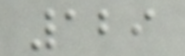129
